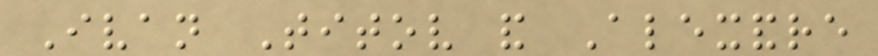Ivan Titov and Alexandre
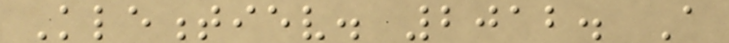Klementiev. 2012. A
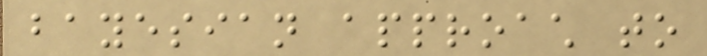bayesian approach to
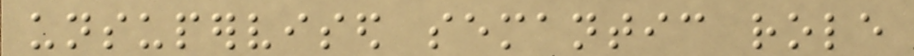unsupervised semantic role
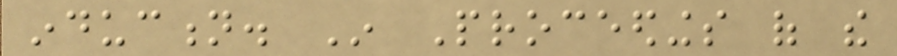induction. In Proceedings of the
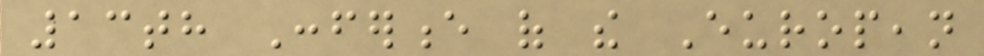13th Conference of the European
